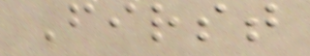First
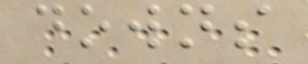downs
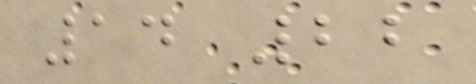14 22
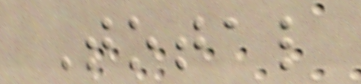Total
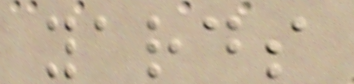yards
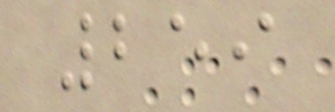259
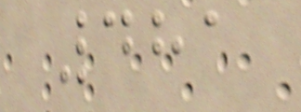481
